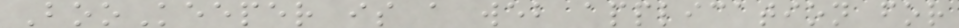BooKeeper is a web application for
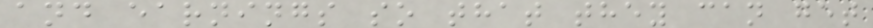and earnings so that they can get
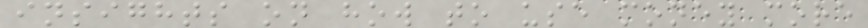insights on how to use money more
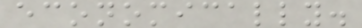economically.
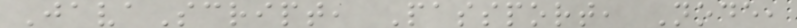JavaScript, Passport, Node,
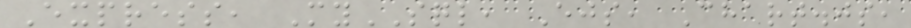Express, MySQL, Ejs, Chart.js,
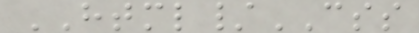HTML/CSS
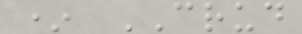* CRUD
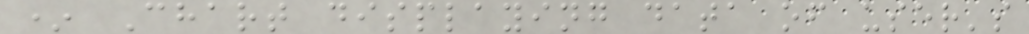* Chart displaying data of user's
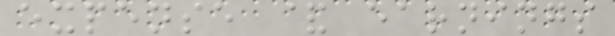expense & earnings
